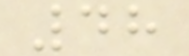48
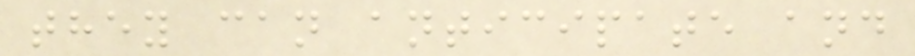they can anticipate and
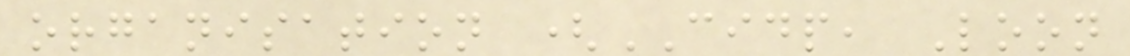organisation (CIDP, Loon
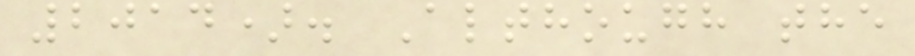2014). Although the
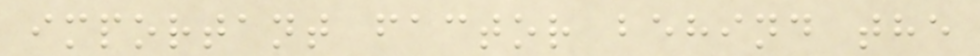important factor behind the
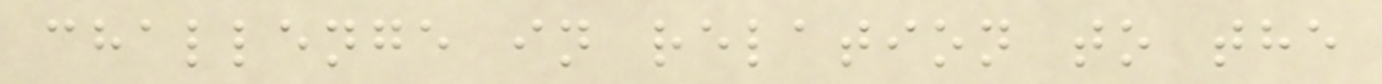challenge in relation to the
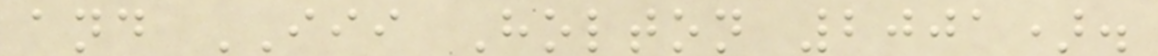and III Holton 2001).
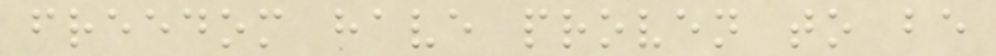freedom have proven to be
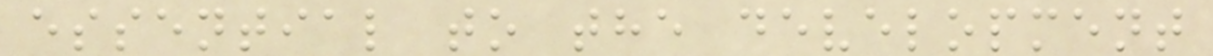essential to the development
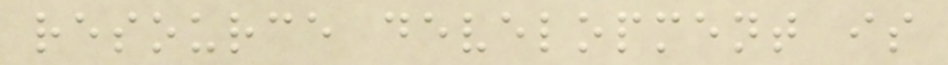resource development is
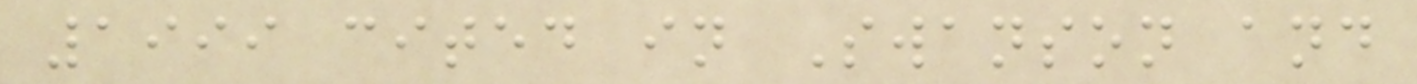1999 cited in Swanson and
